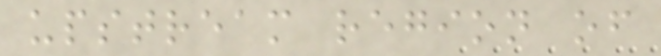upstream region of
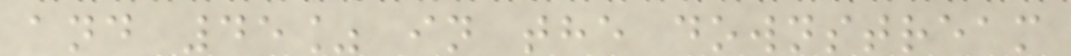and 45% in the downstream
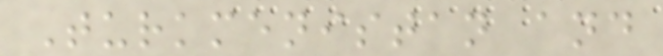Turkmenistan and
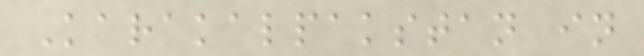Karakalpakstan in
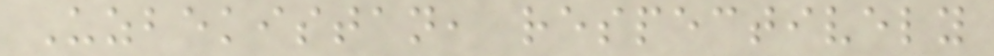Uzbekistan, respectively
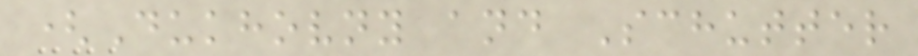(Dukhovny and Schutter
